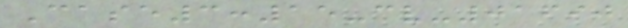Case3:15-cv-01690
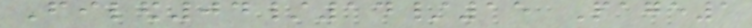Filed04/14/15 Page1
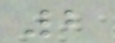2
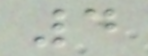4
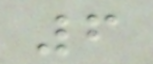6
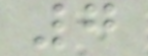7
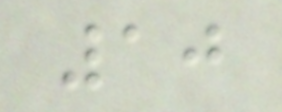10
